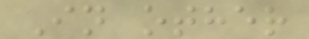In other
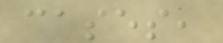cases,
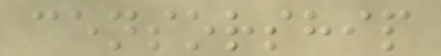censorship
